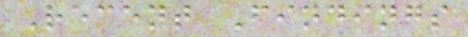Recent Findings
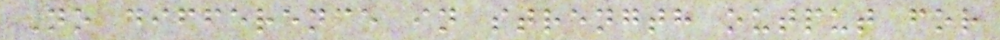No difference in strength output for
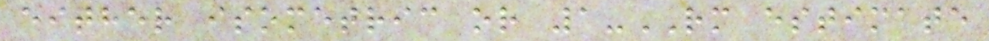either isometric or 1-RM estimate
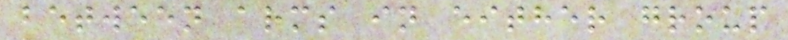between arms in either group
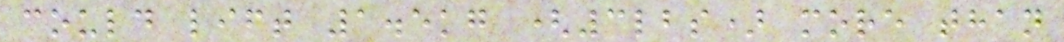could lift 1.5kg (3lbs) more than
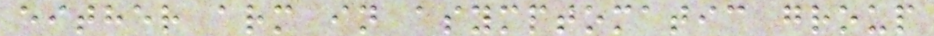either arm in asymptomatic group
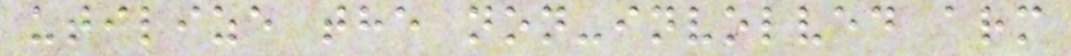utilize the non-involved arm
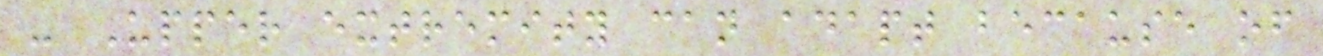- Upper extremity can adapt because of
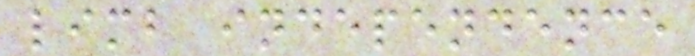limb independence
